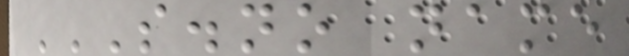S.NO NAME
